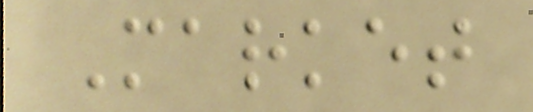Market
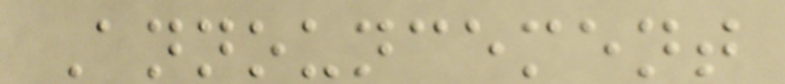Announcement
